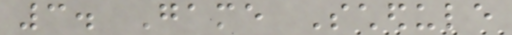3. Game Schedule
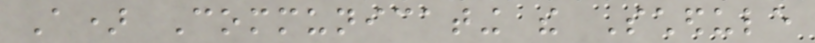A) Communicating the Schedule
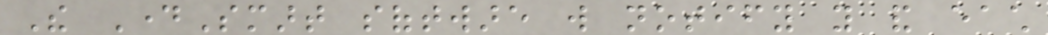The DaySmart software will notify you and each
